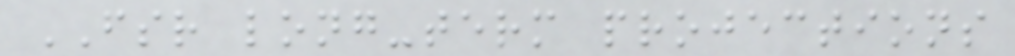FSR long-term projections
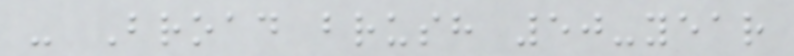- Broad brush 50-year
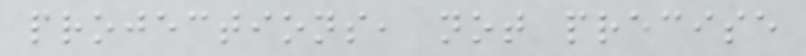projections, not precise
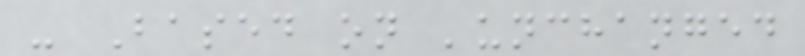- Based on 'unchanged
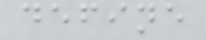define
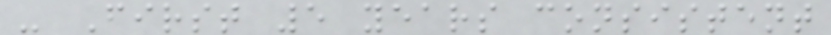- First 5 years consistent
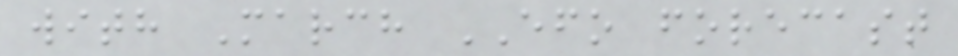with March EFO forecast
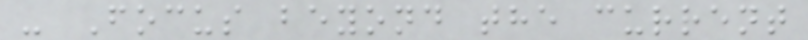- Focus beyond the current
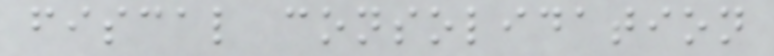fiscal consolidation
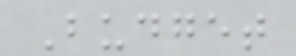Budget
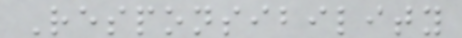Responsibility
